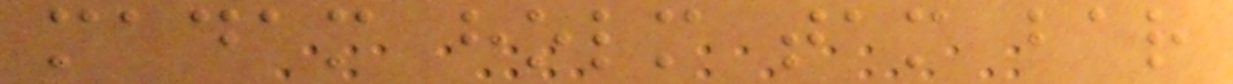madam holm tam bar
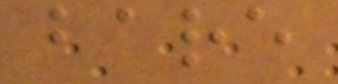bare
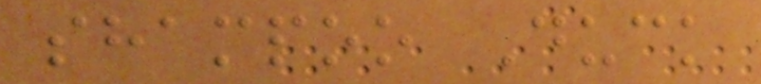shampoo Duck
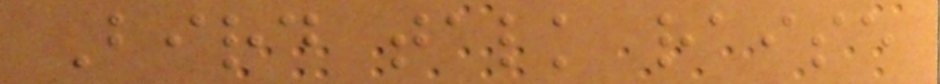Bird talk raise
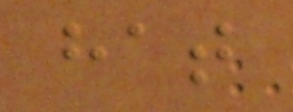hat
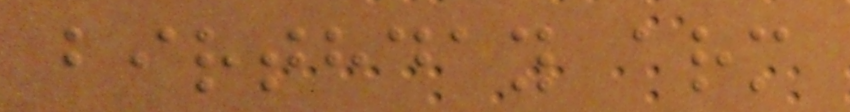birthday arm
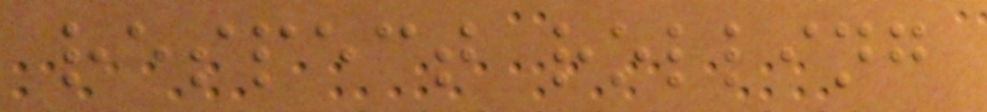respect rolling
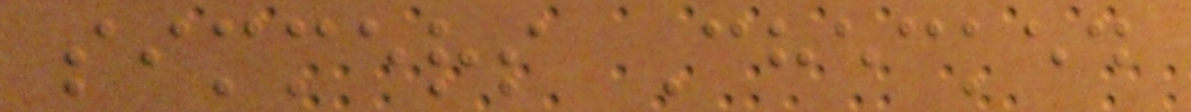simmers Checked
